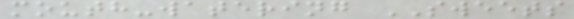mouth-watering SWEETS
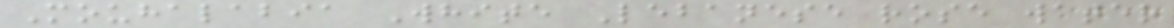Mouhalabia White Lebanese rose water
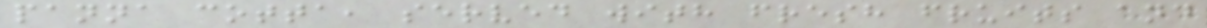panna cotta, served with fresh fruits and
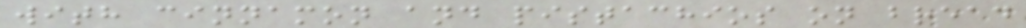with cinnamon and pistachios on bread
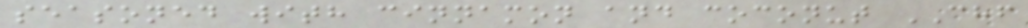seasoned with cinnamon and coconut CHF
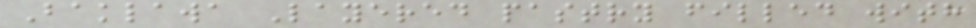Baklawa Layered pastry filled with
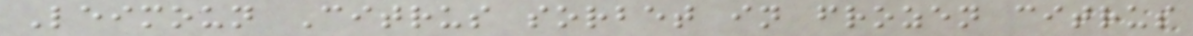Leimoun Citrus sorbet in frozen citrus
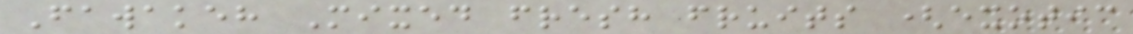Fawakeh Mixed fresh fruits (exotic
